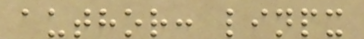author: linpx
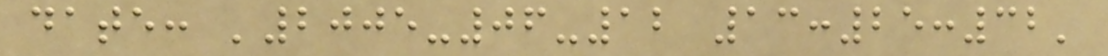date: '2005-06-12 13:25:32'
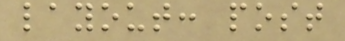layout: post
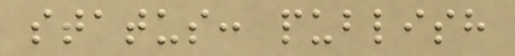status: publish
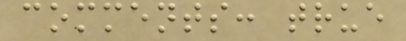comments: true
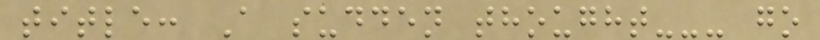title: A sudden thought--- go
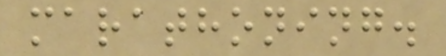marathoning.
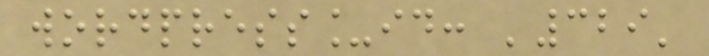wordpress_id: '329'
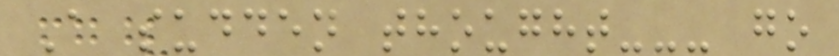A sudden thought--- go
